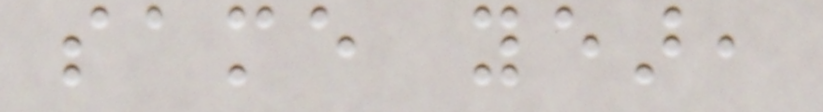same year,
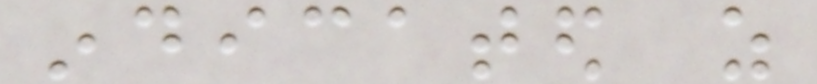indicated as
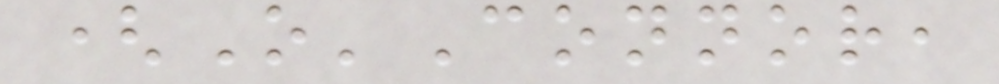(O'Connor,
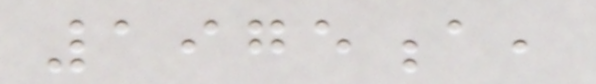1975a,
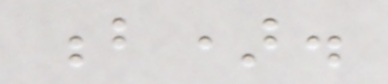b).
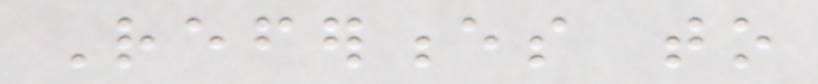References to
